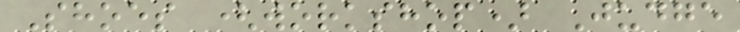Shoes (workshop) Judge
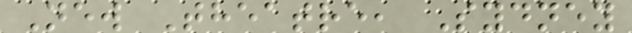New Theatre, Sydney
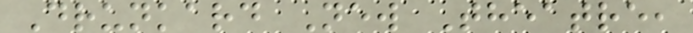Drunkard New Theatre,
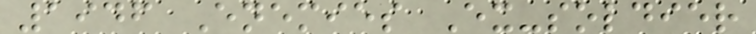1946 Enemies Ex-soldier
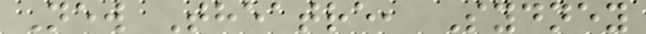New Theatre, Sydney
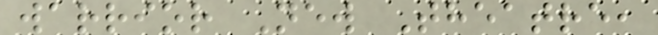warrior New Theatre,
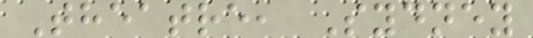Theatre, Sydney
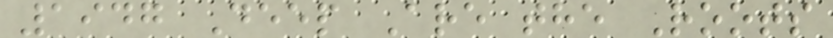1947 Deep Are the Roots
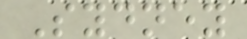Sydney
